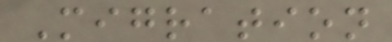Migration
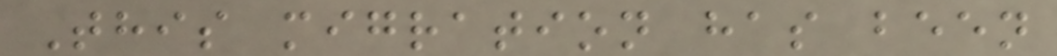This migration has been
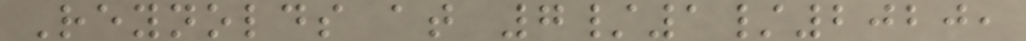Reynolds at 7/1/2020,
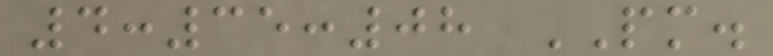4:35:08 PM.
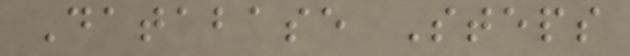Database Steps
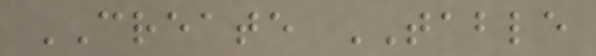CREATE TABLE
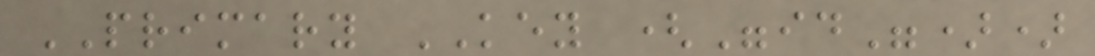PRIMARY KEY ("id"))
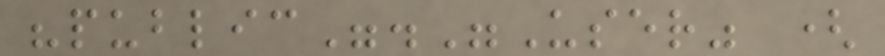"public"."User" (
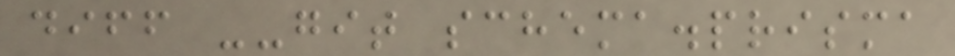diff --git schema.prisma
